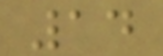14
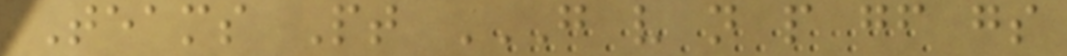Teams Pt G V N P GF GS
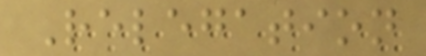Relegation
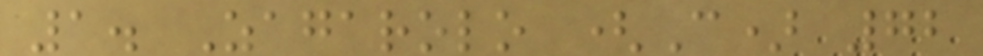1. Zagarolo (C) 72
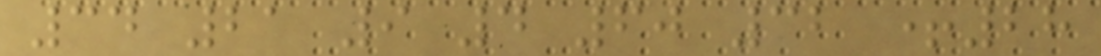34 21 9 4 60 32 +28
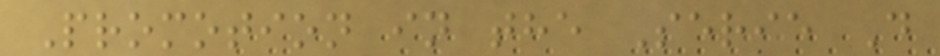Promotion in the Serie D
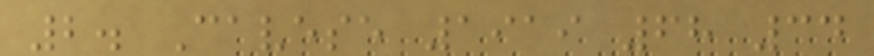2. Cavese 1919 68 34
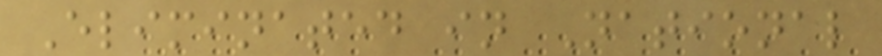Eliminated in National
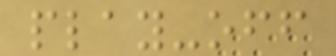play-off
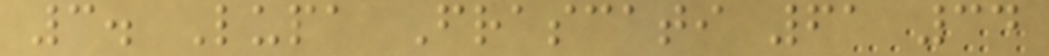3. Lupa Frascati 61 34
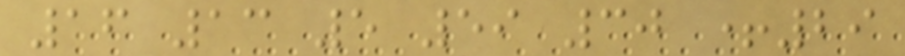16 13 5 59 30 +29
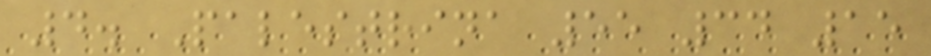4. Palestrina 55 34 15
